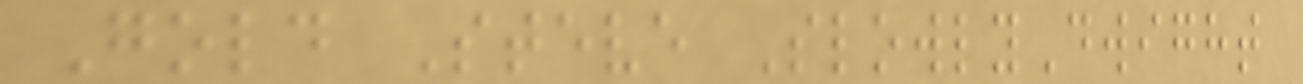Gold Steve SlowlyDwight
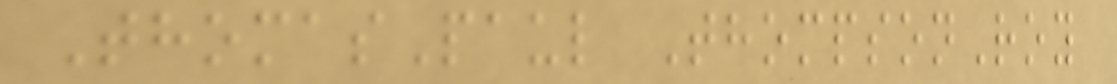ThomasPaul ThompsonRoy
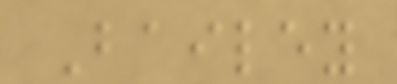Bailey
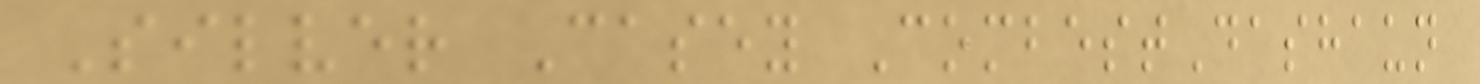Silver Casey CombestDashaun
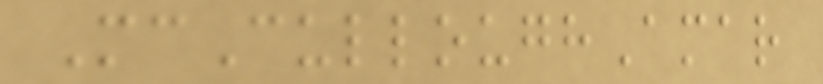McCulloughAmar
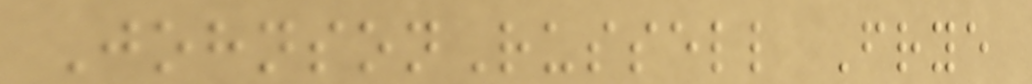JohnsonRussell Frye
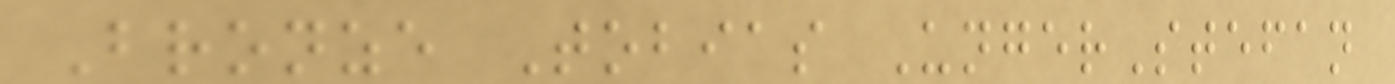Bronze Tobias UngerStefan
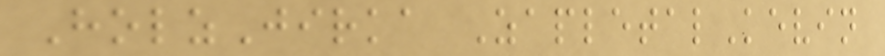HolzJirka ZapletalKevin
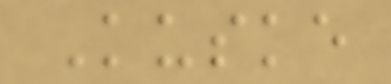Kuske
